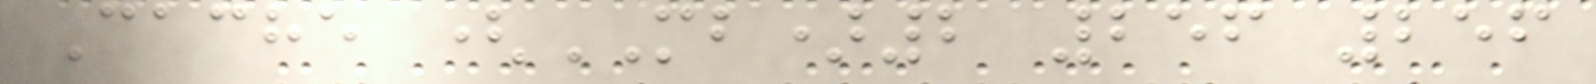Cache (MB)2 256 256
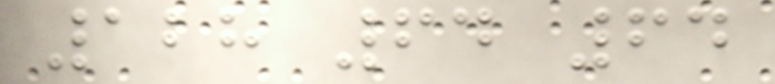128 64 64
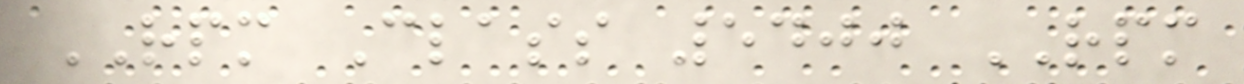RPM Class 5400 RPM
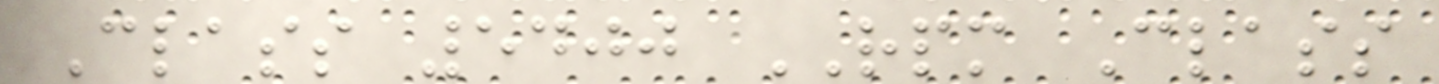Class 5400 RPM Class
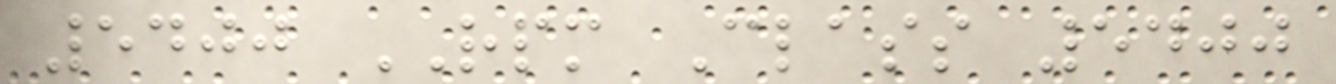5400 RPM Class 5400
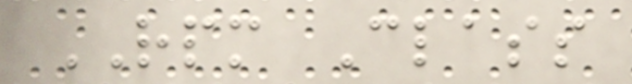RPM Class
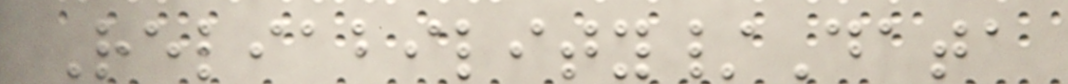Reliability/Data
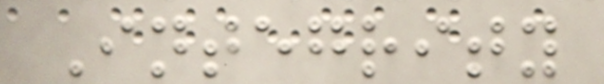Integrity
